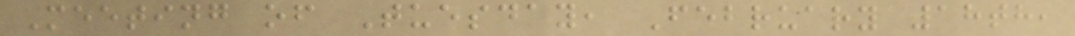Meeting of Tuesday, February 18th,
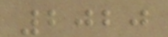2020
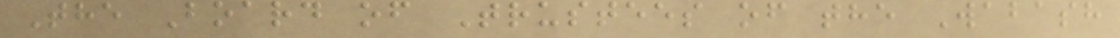The Board of Trustees of the Wabash
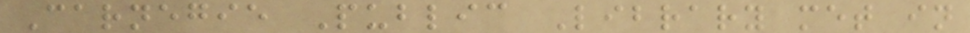Carnegie Public Library met in
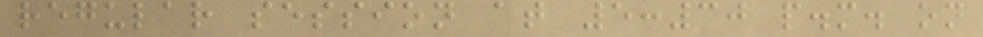regular session at 5:30 p.m. on
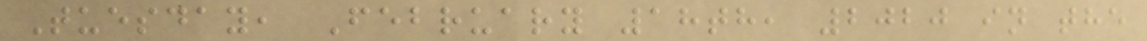Tuesday, February 18th, 2020 in the
